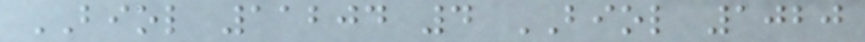BIOL 11204 4 BIOL 1020
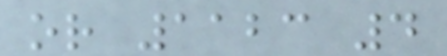or 1123 4
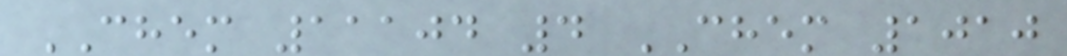CHEM 11104 4 CHEM 1010
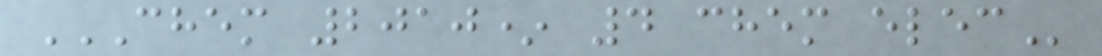CHEM 2010* 4 CHEM ELEC
